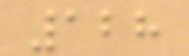128
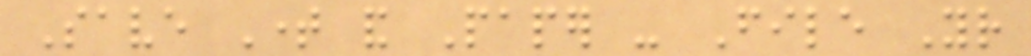Save Time and Paper - File Your
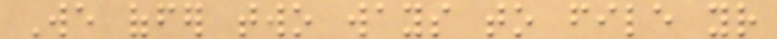We offer two ways to file your
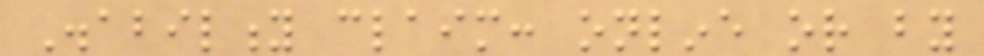Disability claim: online or by
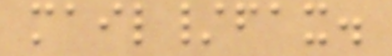mail/fax.
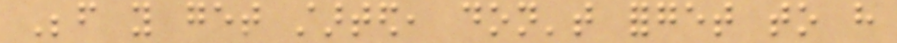Before you get started, don't forget to have
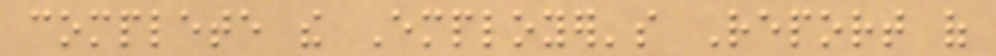complete the Employer's Report of
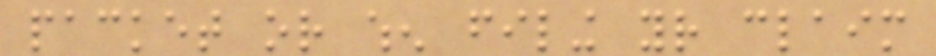packet or when filing your claim
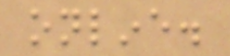online.
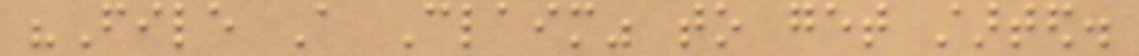"File A Claim" to get started.
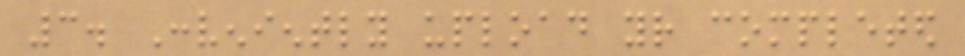3. Conveniently upload your completed
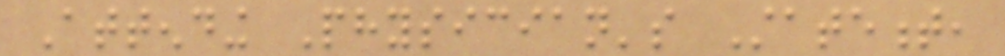Attending Physician's Statement,
